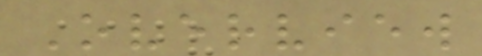Overview
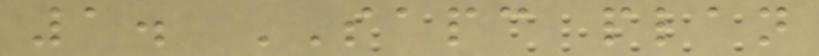1. SAPC plan
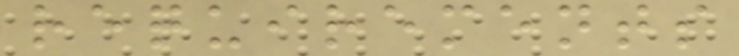requirements
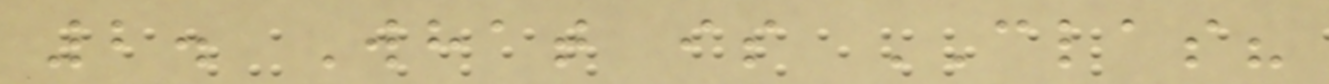2. What is CLAS?
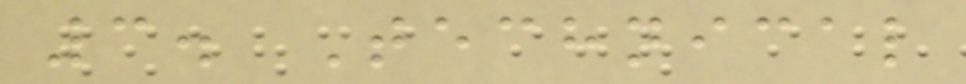3. Technical
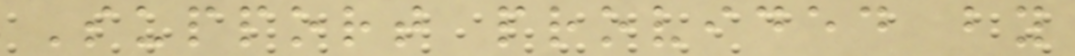Support provided by
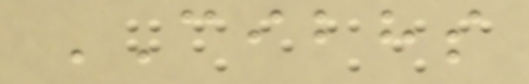CIBHS
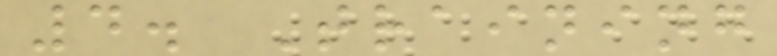4. Training
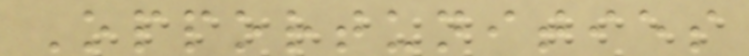Opportunities
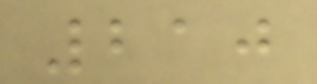210
